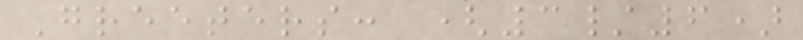Greeters: (3/6)
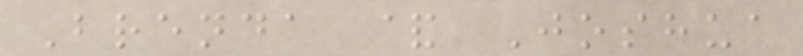Brenda & Joshua
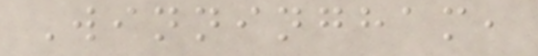Winningham,
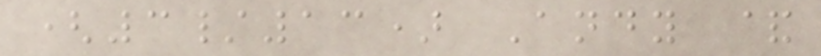(3/13) Andy &
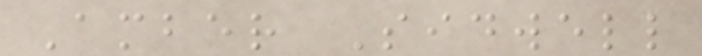Amber Sidwell
